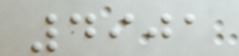4901
